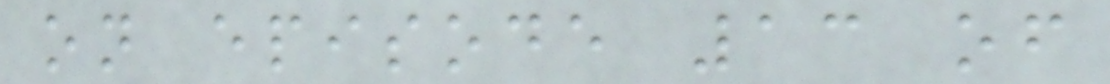on episode 13 of
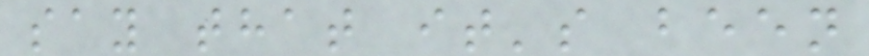say that it's been
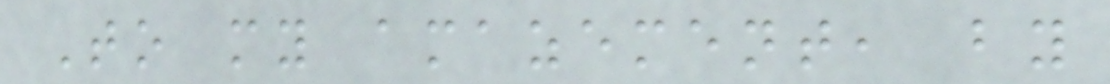To my amazement, by
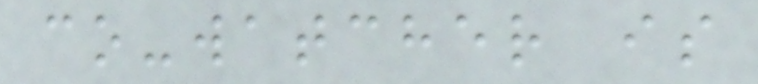co-watcher is
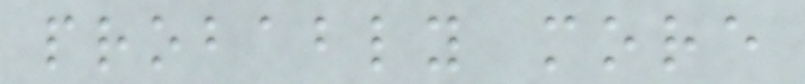probably more
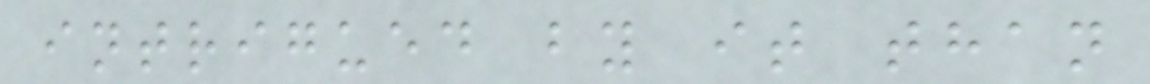intrigued by it than
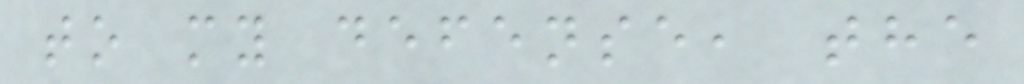to my defense, the
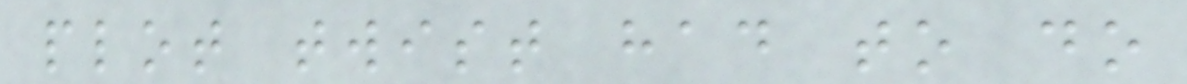plot twist had to do
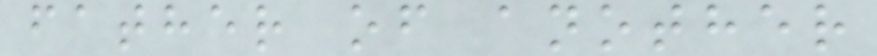father of another
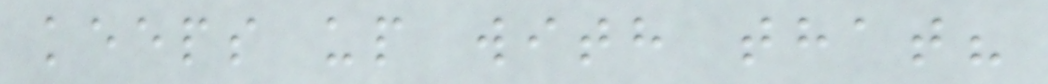keeps up with that?
